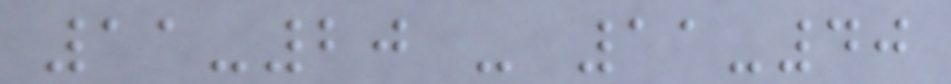11-20 - 11-40
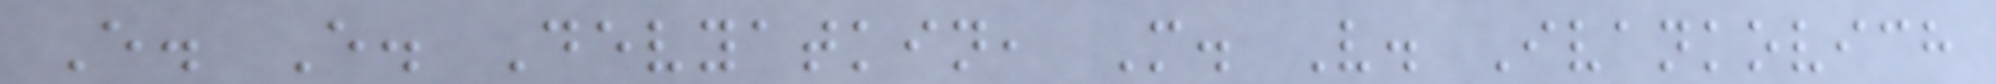E. E. Devyatkin, M. V. Ivankovich
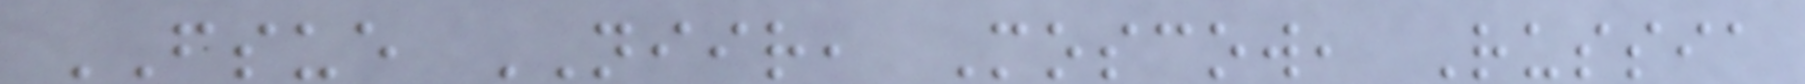FSUE NIIR, Moscow, Russia
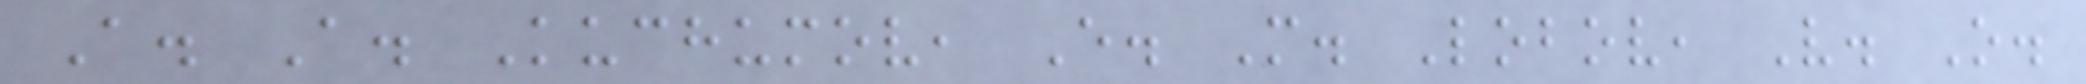A. A. Kuchumov, E. M. Lobov, V. O.
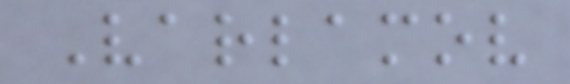Varlamov
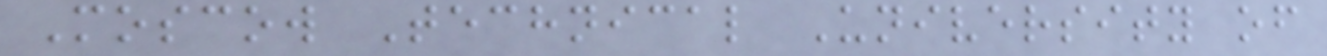Moscow Technical University of
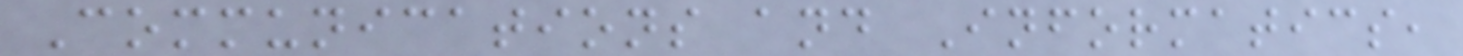Communications and Informatics,
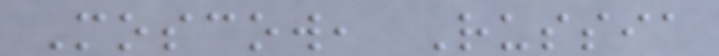Moscow, Russia
